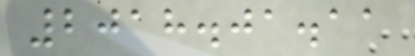2018.01.11
